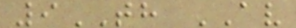9TH AV
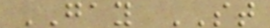GAY ST
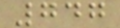747
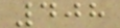408
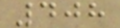408
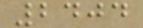2404
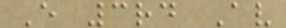E 3rd Av
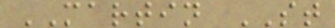MARTIN ST
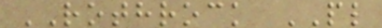ROTHROCK PL
